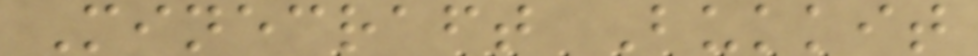Minecraft Bukkit
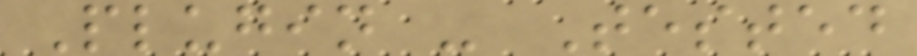Plugin - Tested
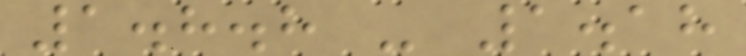1.8.8 - 1.18
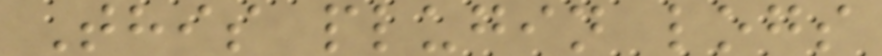This plugin logs
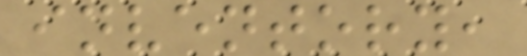inventory,
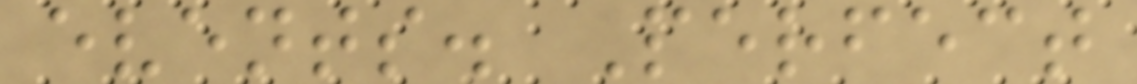events. Perfect
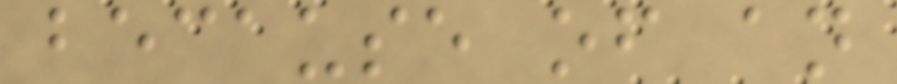because of an
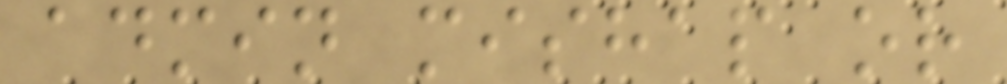admin mishap or
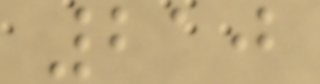210
